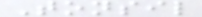Tonsil
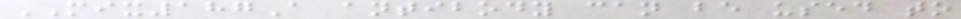MIX187A antibody can be used to
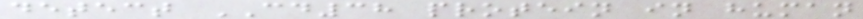detect CD38 protein in human
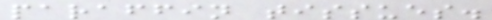paraffin tissues.
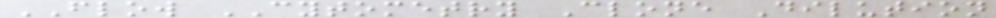FLOW CYTOMETRY Clone Dilution
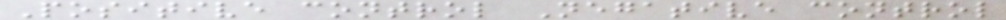Positive control Negative control
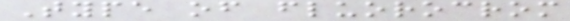Type of fluorocrom
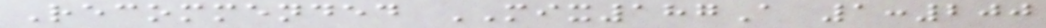Recommended MIX187A 1:200
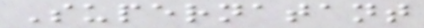Supernatant
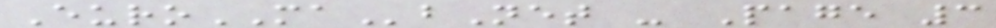EuroMAbNet - Page 3
